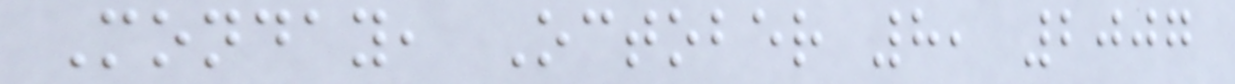Monday, October 8, 2007
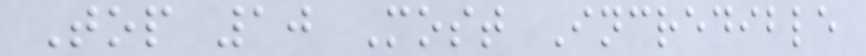Top 10 Most Incredible
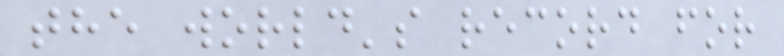the world's record for
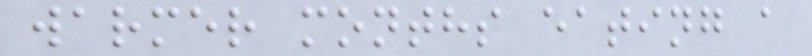warmer months eating a
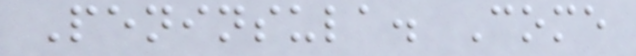Peninsula. Come
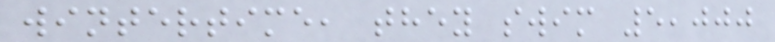wintertime, they swim 5,000
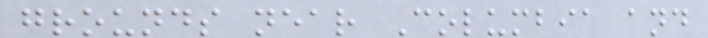grounds near Columbia and
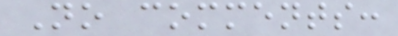No comments:
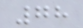78
